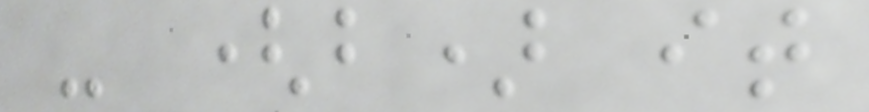- (b) it
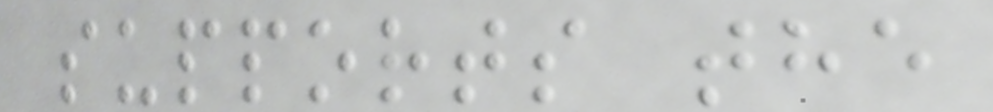supports the
